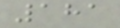181
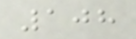108
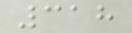318
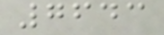7643
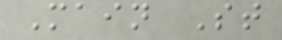Main St
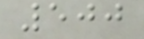500
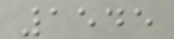1545
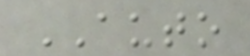AUTO
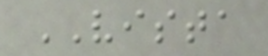VISTA
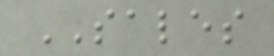SALES
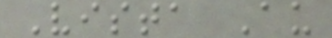Vista Au
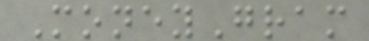MoneyGram
